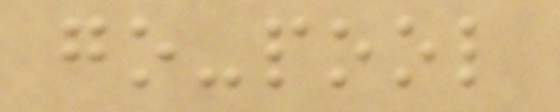go-pool
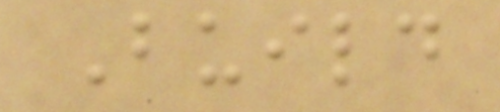Build
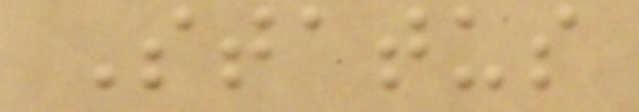Status
